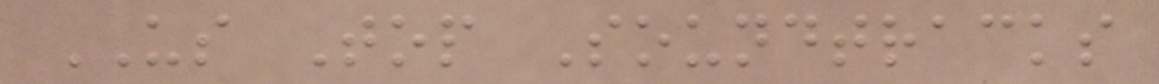US Top Soundtracks
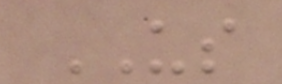US
